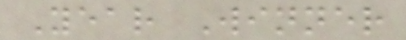Year Winner
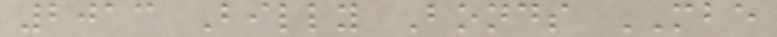2013 Billy Bonds MBE
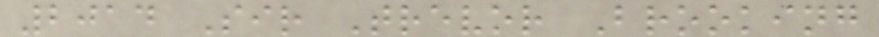2014 Sir Trevor Brooking
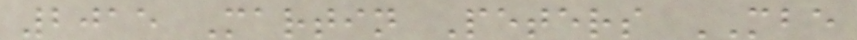2015 Martin Peters MBE
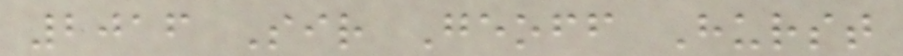2016 Sir Geoff Hurst
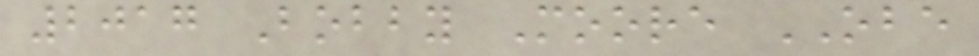2017 Bobby Moore OBE
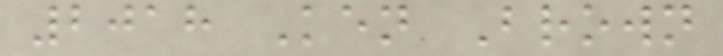2018 Ken Brown
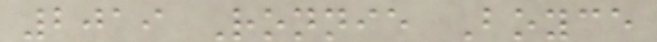2019 Ronnie Boyce
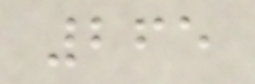265
